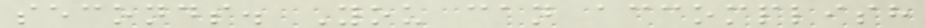seconds. You can accomplish
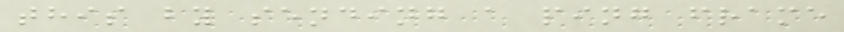this by sending a ping frame
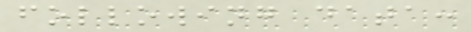following data:
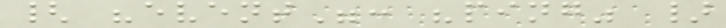{ "event": "ping" }
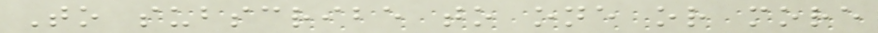To subscribe to one or more
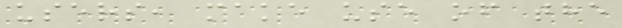users, make use of the
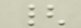{
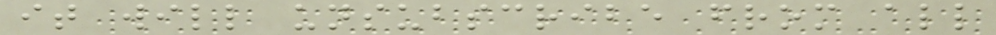it will unsubscribe from all
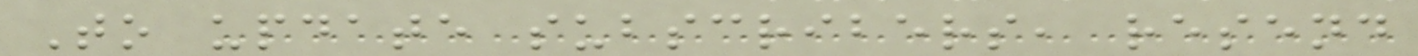To update subscribers, resend
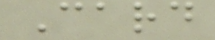Card
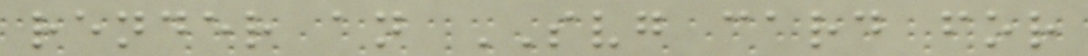render an SVG card for
